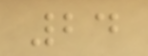24
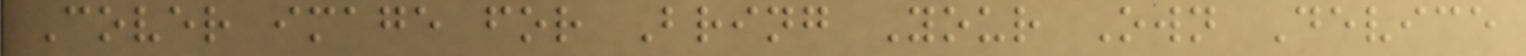Cover image for Bring Your Own Device
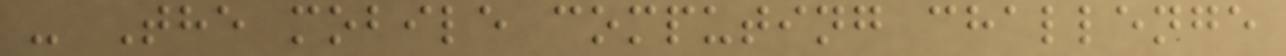- The mobile computing challenge
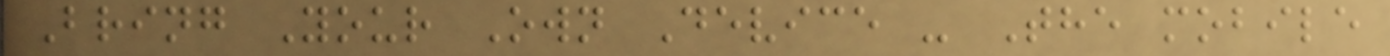Bring Your Own Device - The mobile
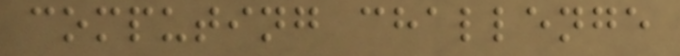computing challenge
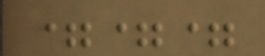===
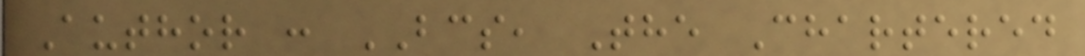Author : BCS, The Chartered
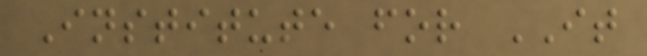Institute for IT
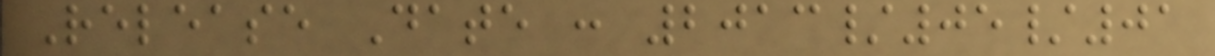Release Date : 2013/05/01
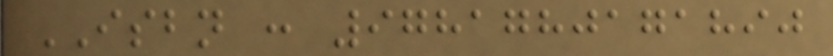ISBN : 9781780171890
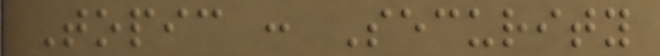Topic : Security
